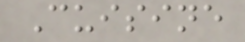Cuisine
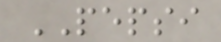PEPSI
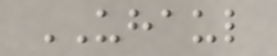UHAUL
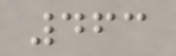463
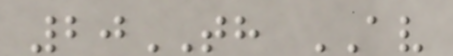20TH AV
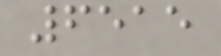6515
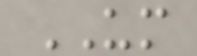UM
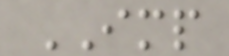IMP
